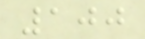100
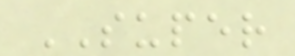SUPER
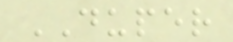DUPER
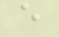e
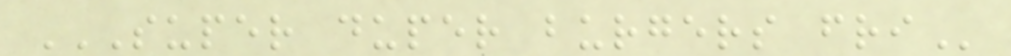SUPER DUPER BURGERS FRI
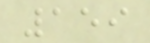159
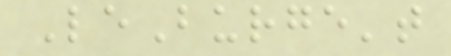LeBurge't
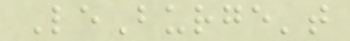LeBurge't
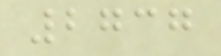2737
